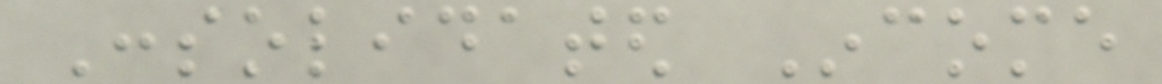Consolidated Income
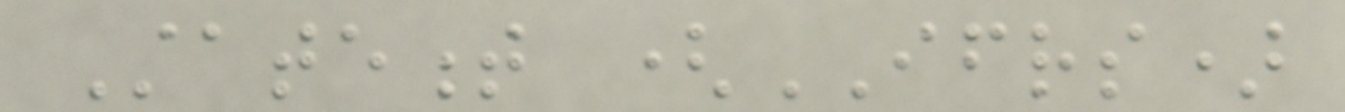Statement (IFRS)
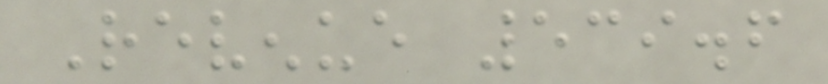Revenue 539.6
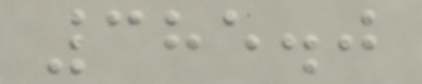385.0
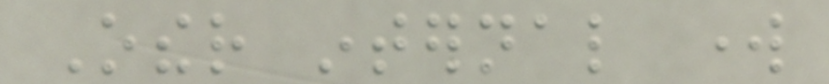Other internal work
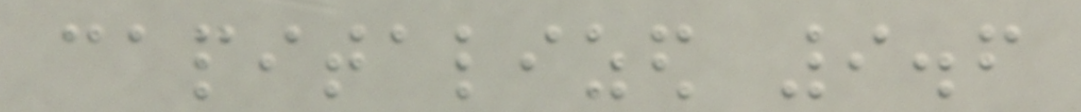capitalized 9.6
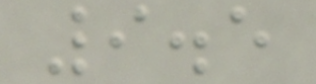9.5
